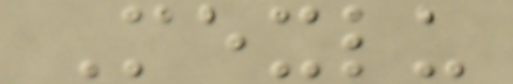Mexlu
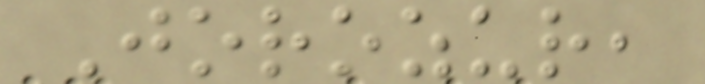Jorozur,
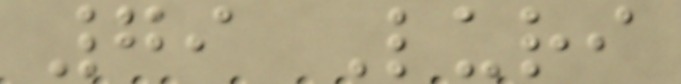79 Luri
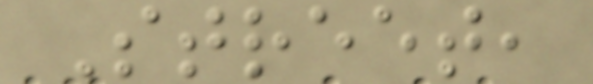Street,
